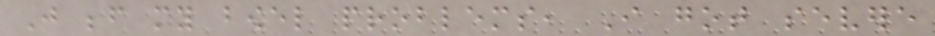Just before my bowel problems, I got severe
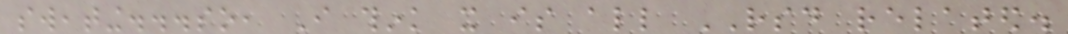sweating...so, I think it is all RSD related.
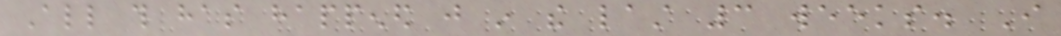All this has happened just in the last 3 weeks. I
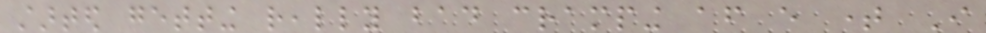started getting really bad cramping after every time I
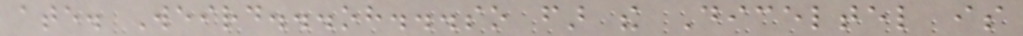ate. Weird...oh...so far the Diceltel is
